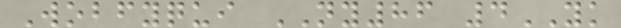Wobfyqui NY86 4YK
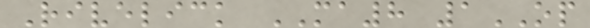Rivelick MA8 1OP
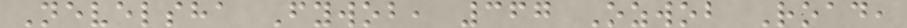Nevelsha Fywob, 367 Ozwob Road,
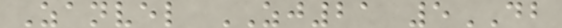Zanvel ZJ21 5DB
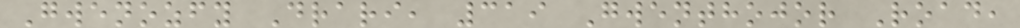Gwenozfy Drari, 319 Gwenthojor Road,
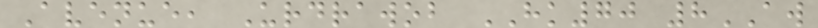Avenue, Urdrawob HK70 8AW
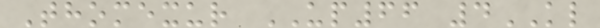Thomexur UP66 4KL
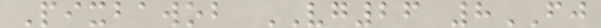Pixbawob VG26 8FJ
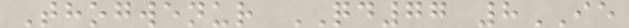Thogwenur QD77 8IE
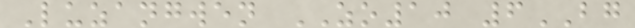Luzangwen ZO10 6BG
